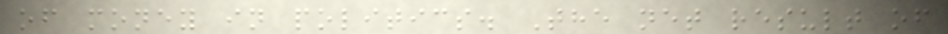of money in politics. The net result of
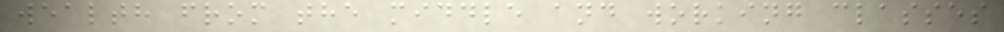wealth from the middle and working classes
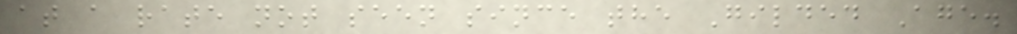at a rate not seen since the Gilded Age.
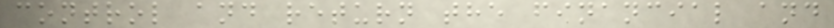control and return the financial and
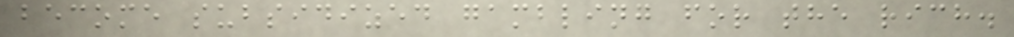become subsidized gambling for the rich.
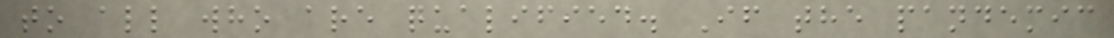to all who are qualified. If the pandemic
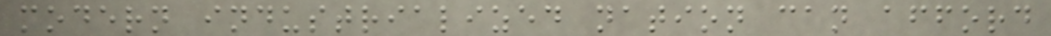modern industrialized nation can afford
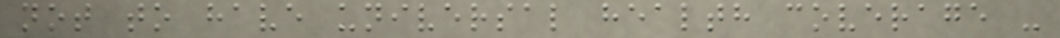not to have universal health coverage -
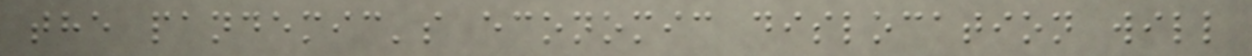the pandemic's economic dislocation will
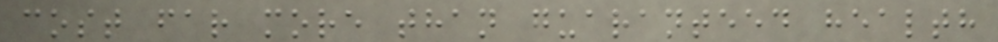cost far more than guaranteed health
